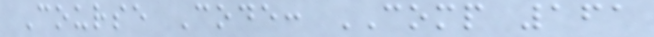Course Code: COMP 161
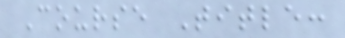Course Title:
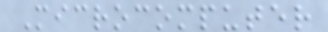Microcomputer
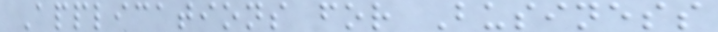Applications for Business
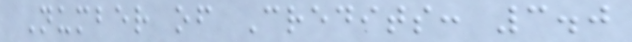Number of Credits: 3.0
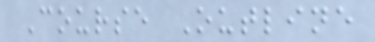Course Outline
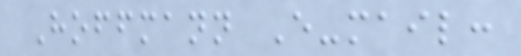Hoffmann E-mail:
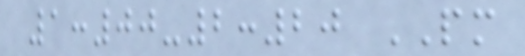1:00-2:20 PM
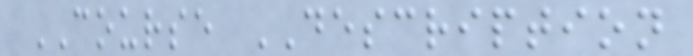COURSE DESCRIPTION
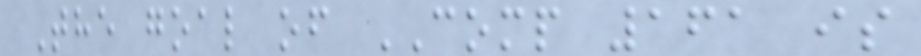The goal of COMP 161 is
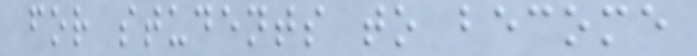for students to become
